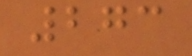273
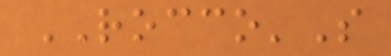ROCCO'S
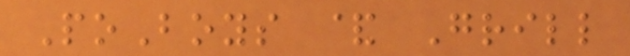PoBoys & Grill
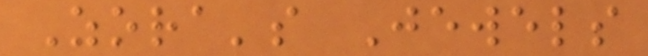Zora's Jewels
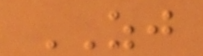ZJ
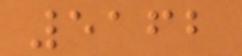5162
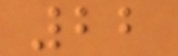22
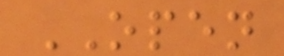OPEN
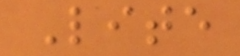Lite
